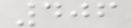406
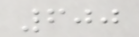600
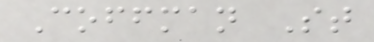Coffman St
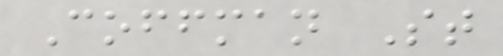Coffman St
